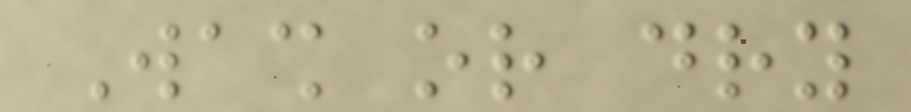Wash or dry
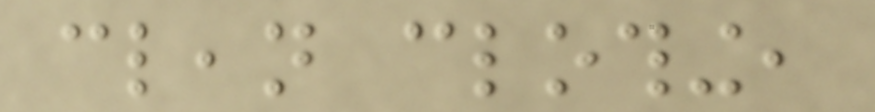clean clothing,
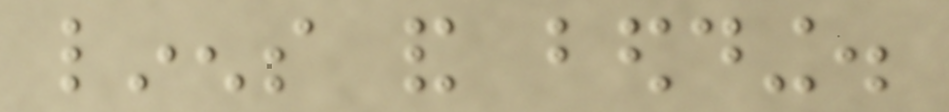linens and bedding.
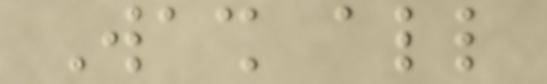Wash all
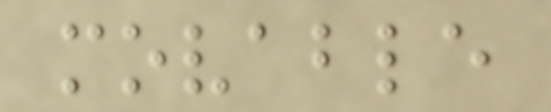movable
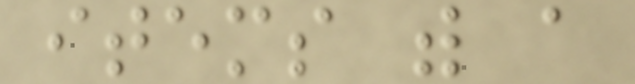items with a
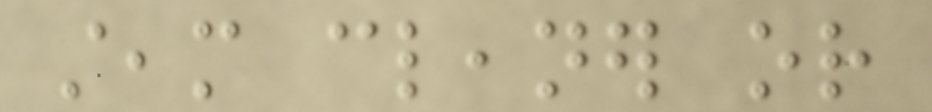steam cleaner or
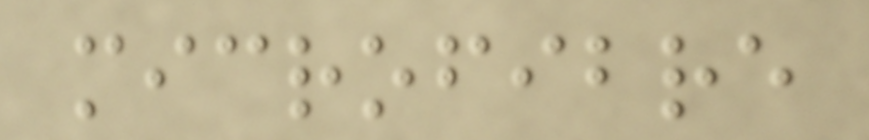microfibre
